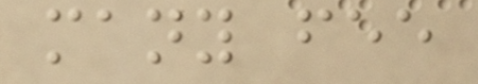many fee
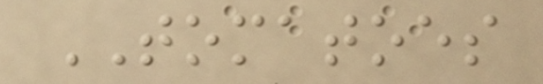TOMATOES
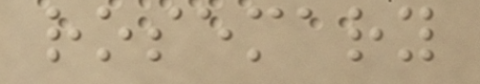rosemary
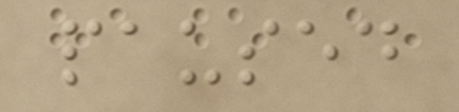paused
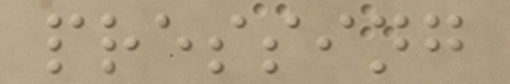pressing
